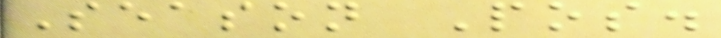Season Pos.
